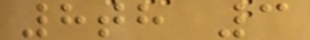8th 3
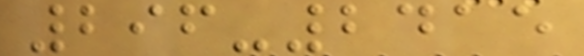296-2415
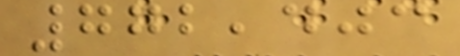772,403
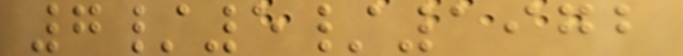7/5/1972
